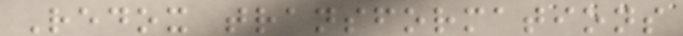Redox transformations
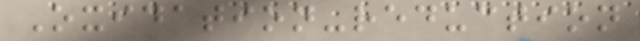Oxidation-reduction
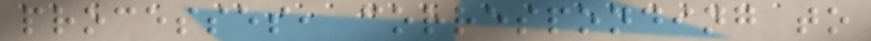processes, corresponding to
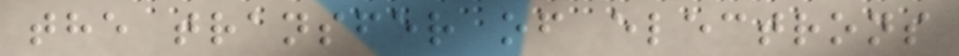the transfer of electrons
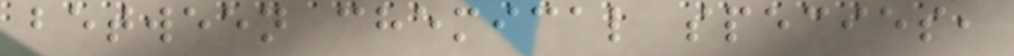between chemical species,
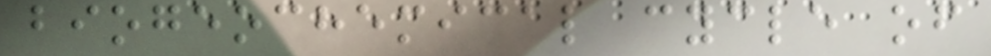biogeochemical cycle of
